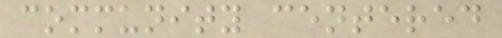community centered
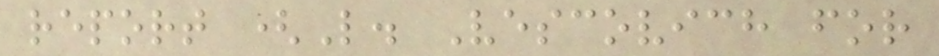report (L. Vescovich for
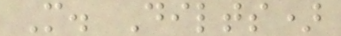M. Dilts)
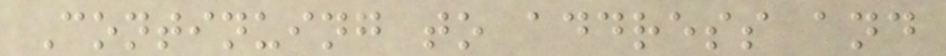Continuing to address and
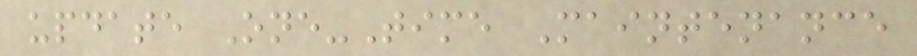update One-Time Maintenance
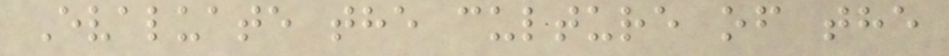Evaluate the culture of the
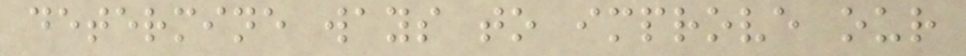determine ways to improve our
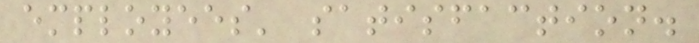employees' satisfaction.
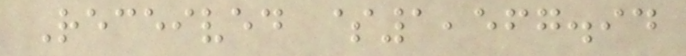Received $1,567.94
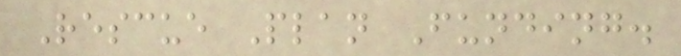Rescue Plan Funding.
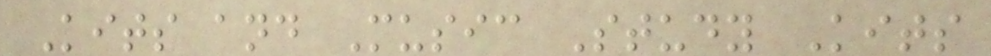Kits and Music Study Kits
